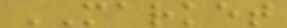MARKET
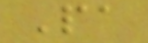Pa
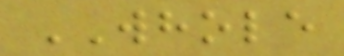WHOLE
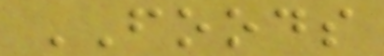FOODS
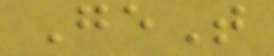GeT
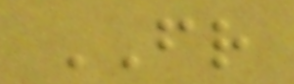FR
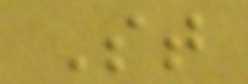St
